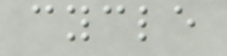cycle
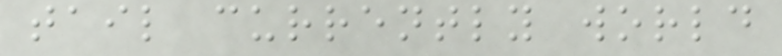tail currently world
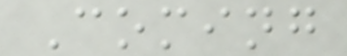Coming
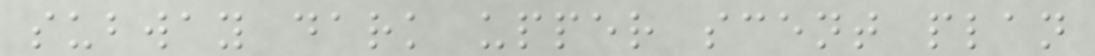subway dark upper scent plan
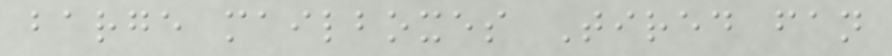barge mailboxes Tired fan
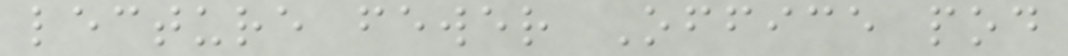lecture fewer Office pod
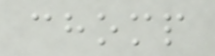chomp
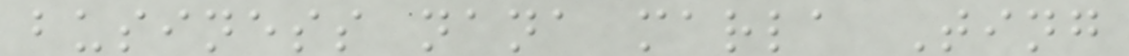business nana marla Ting
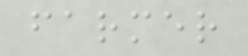farmer
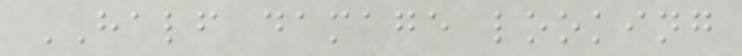HALF damage looking
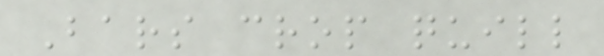Bars crop quill
